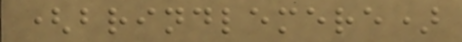(brindlemere)
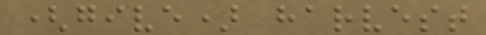(give) harvest
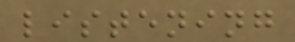listening
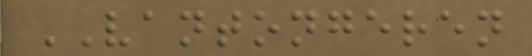VANTONGEREN
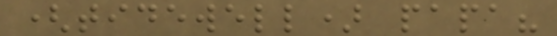(tidewell) papa?
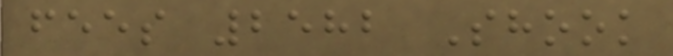fees 2582 Shook
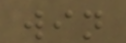win
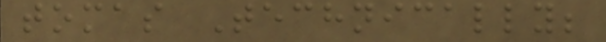tomas Technically;
